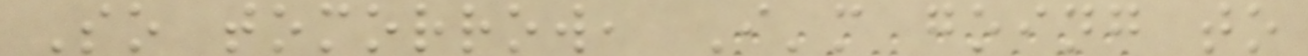So tomorrow, I'm going to
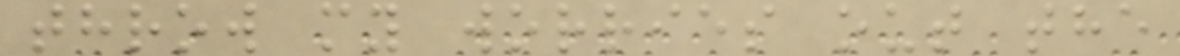throw my worries out the
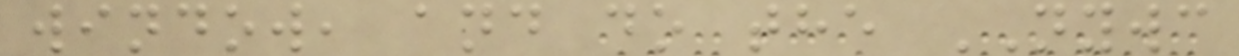window, and do the NYWC
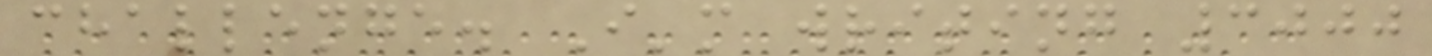challenge. I'm writing 3000
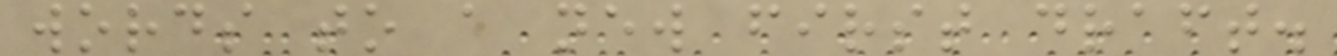words to a new first draft.
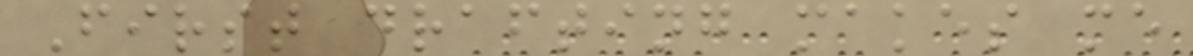First drafting makes me
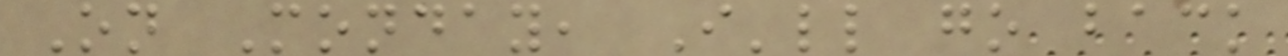On Monday, I'll go back
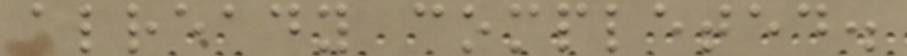already completed.
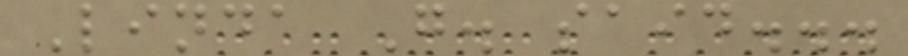Linda G. said...
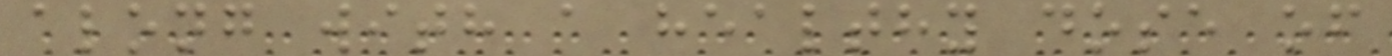along with a healthy dose of
